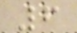6
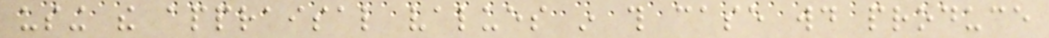using the appraisal values in this case would produce
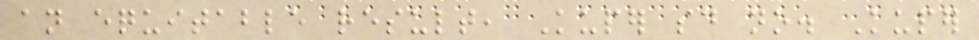an equitable result, Kuper said no. Kuper
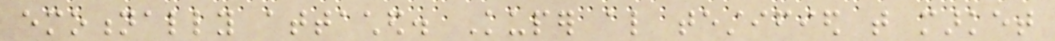emotionally attached. Kuper also testified that market
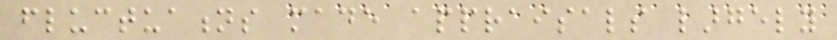fluctuations made appraisals largely
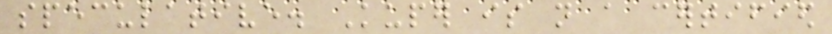speculative. Kuper is not a certified
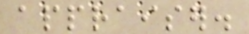appraiser.
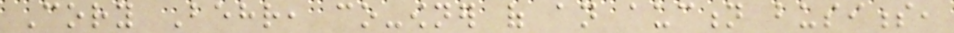Cory Behr, co-owner of an auction business,
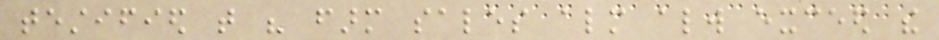testified that his farm sales almost always exceed the
